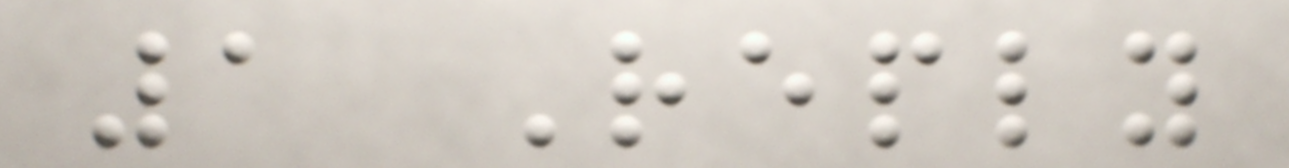1 Reply
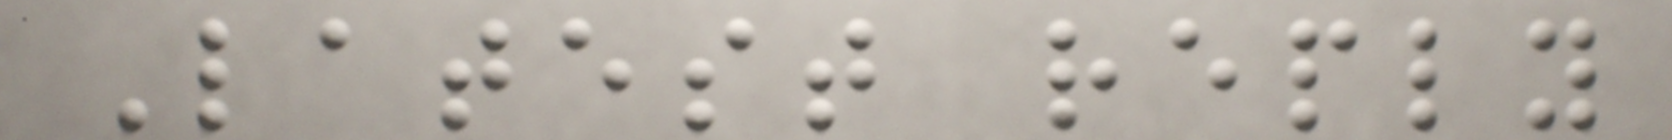Latest reply
